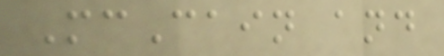McCain and
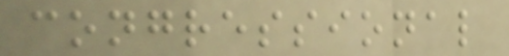congressional
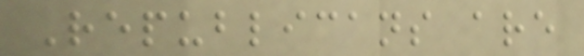Republicans are
